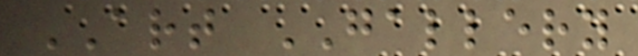ART GALLERY
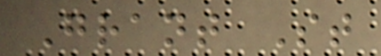Grant St
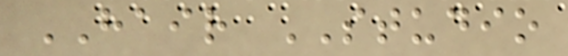HAIR STUDIO
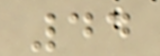44
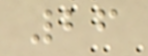26
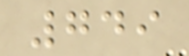749
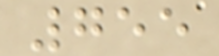755
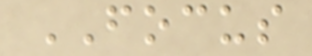FOCUS
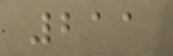211
